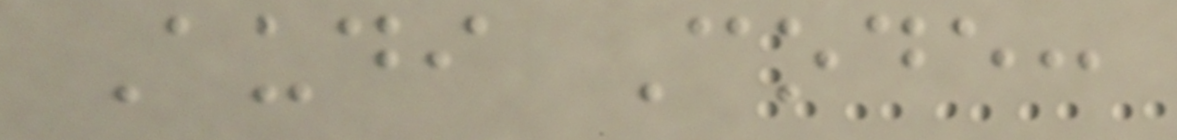Audi Code:
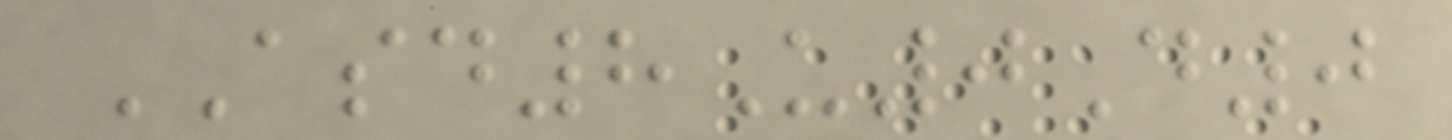ASD8U0D0
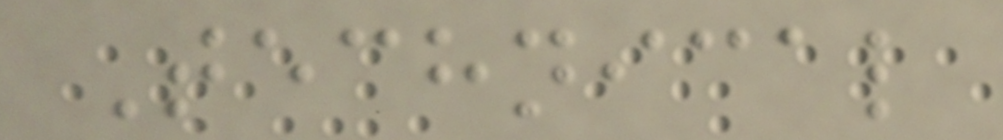Technical
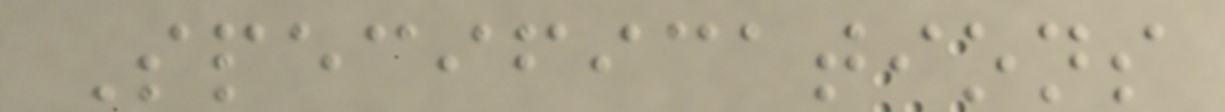Specifications
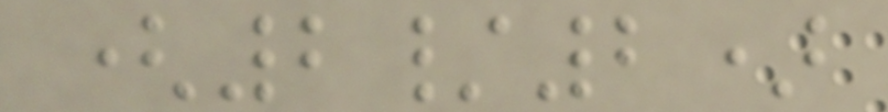(2/2)
